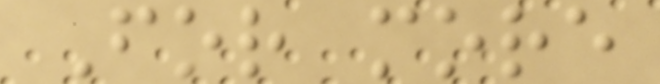For more
